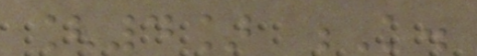[4] K.
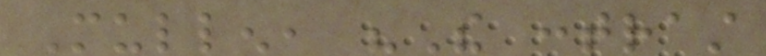Mullen, "The contrast
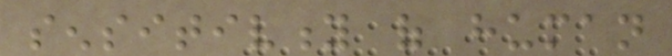sensitivity of human
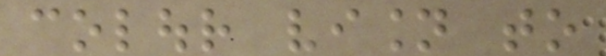colour vision to
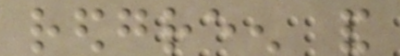redgreen and
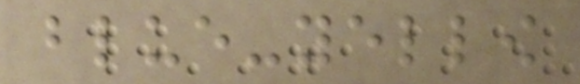blue-yellow
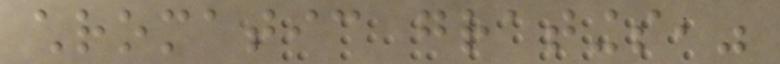chromatic gratings,"
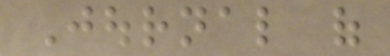Journal of
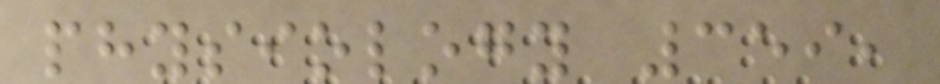physiology 359,
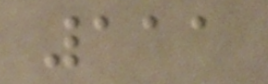111
